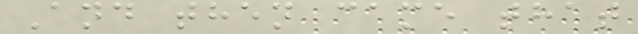And then came that
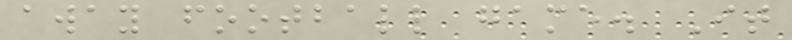away football game. It
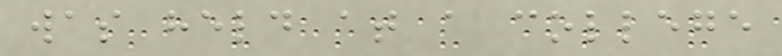was held at a college
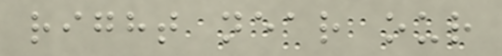right near our
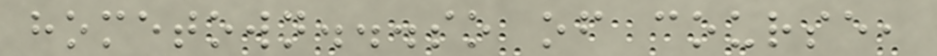hometown...so of course,
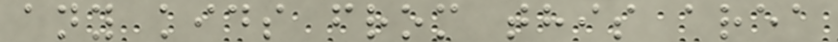any kids from this area
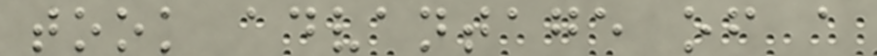took advantage of a
